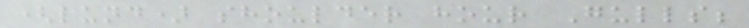(lund) shoulder hour Gulls;
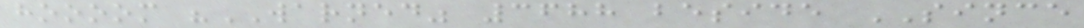hoooom "WARNED" 3688 beside SINCE
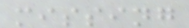missing
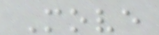Move
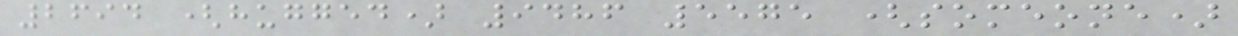2694 (hugged) 9486 5575 (someone)
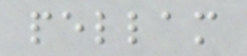pellam
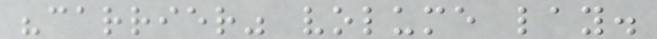"carrier" volume lay.
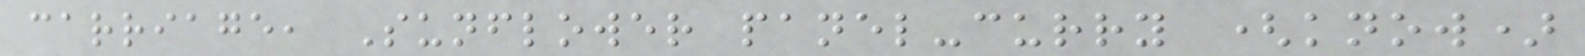carriage, Sunflower panel-curry (know)
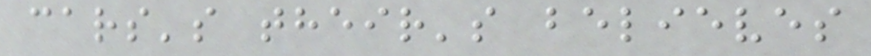cars's their's believes
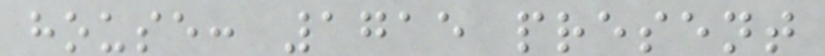house: 1715 present
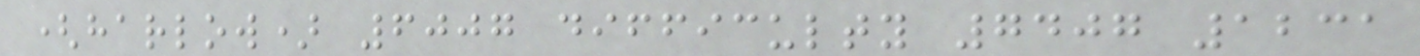(harlow) 6007 difficulty 7407 1231
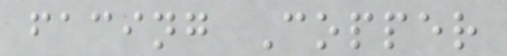facing Copper
